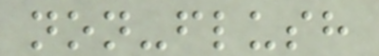non-flush
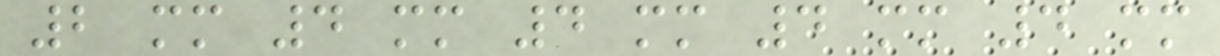2 mm 4 mm 4 mm 4 mm 4 mm
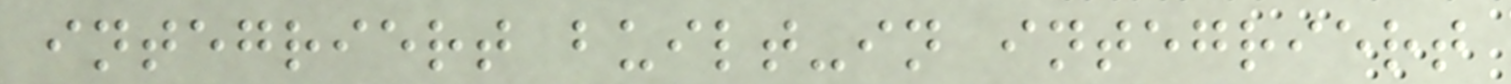integriert built-in integriert
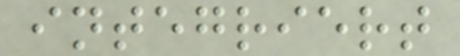integriert
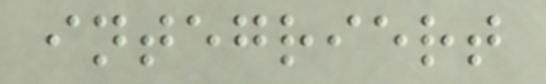integriert
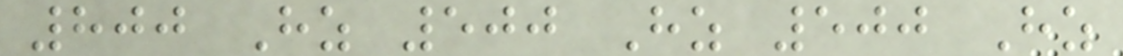800 Hz 500 Hz 500 Hz
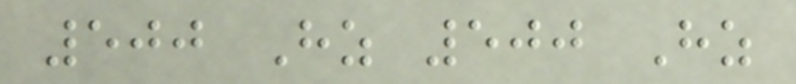500 Hz 500 Hz
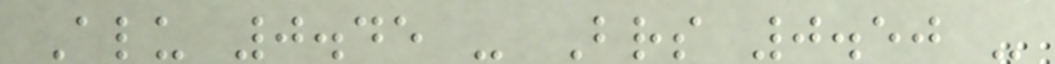Alu 0.45 - Brs 0.50 -
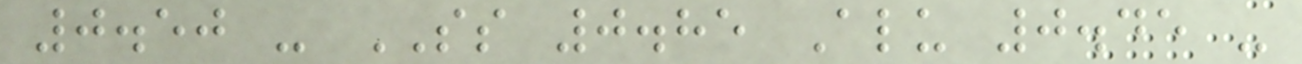0.50 - SS 0.85 Alu 0.45 -
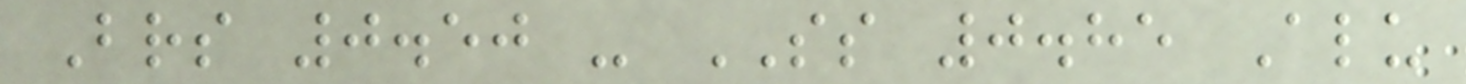Brs 0.50 - SS 0.85 Alu
